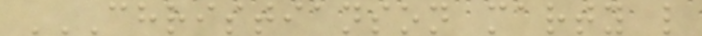CHRISTIANSON MARTY L
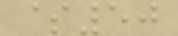$50
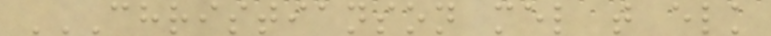CHRISTIANSON MEL T ELK
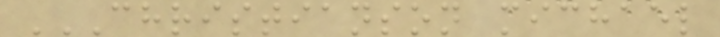CHRISTIANSON MICHAEL
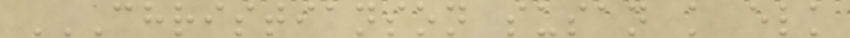CHRISTIANSON SUSAN K ELK
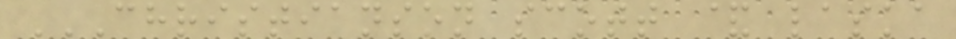CHRISTIANSON SCOTT & LASKA
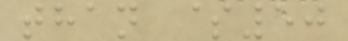than $50
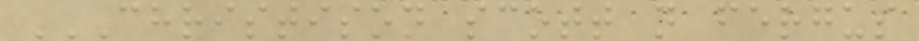CHRISTISON SCOTT N FERGUS
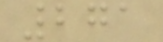271
